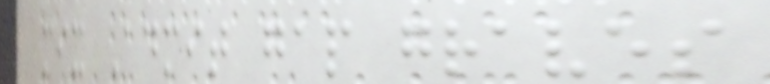mix Admit gap graves
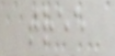tree
